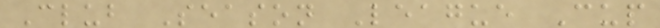Club Season League Cup
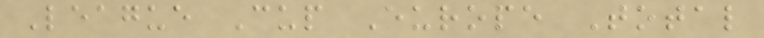League Cup Europe Total
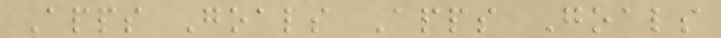Apps Goals Apps Goals
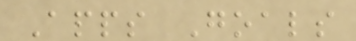Apps Goals
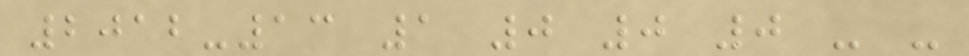2012-13 1 0 0 0 - -
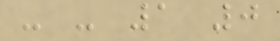- - 1 0
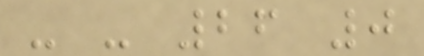- - 26 0
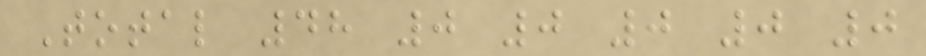Total 48 0 0 0 0 0
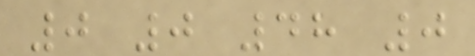0 0 48 0
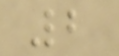2
